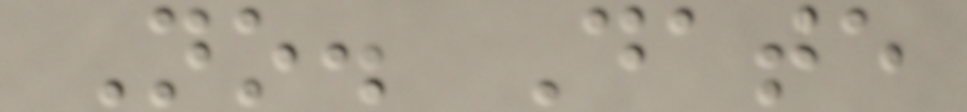No. Date
